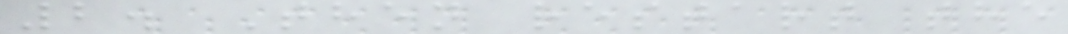2. Then restart the
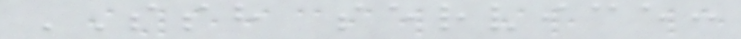SSH service:
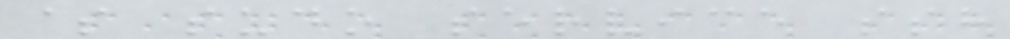$ sudo service ssh
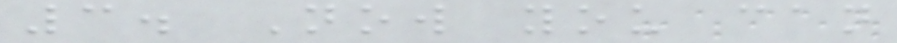3. Now you can
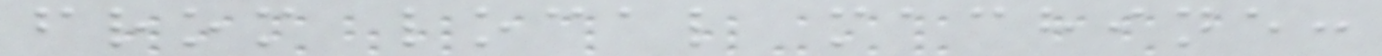from local machine:
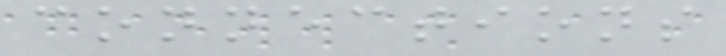connections
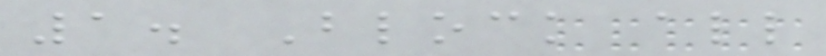1. Block all
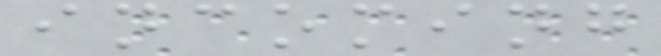incoming
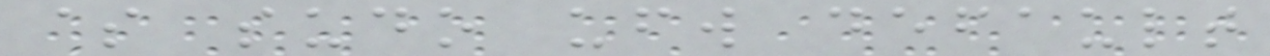$ sudo ufw default
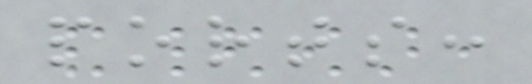ports:
